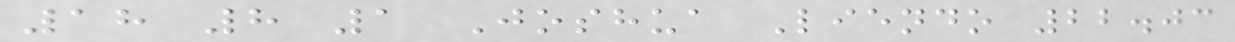18 8 1 Joshua Liendo 22.03
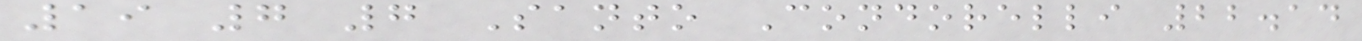19 7 7 Santo Condorelli 22.14
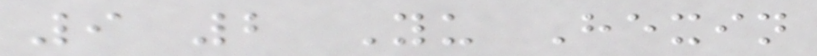9 2 Yu Hexin
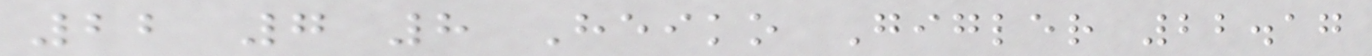22 7 8 Heiko Gigler 22.17
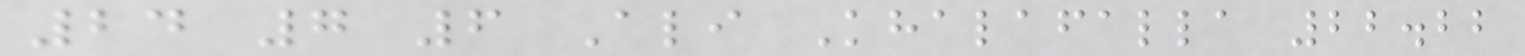24 7 6 Ali Khalafalla 22.22
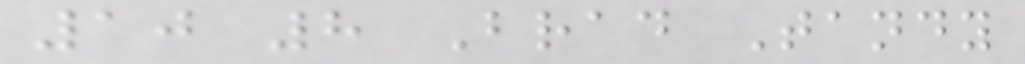10 8 Brad Tandy
